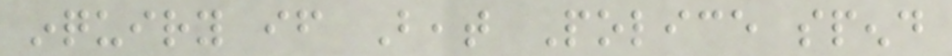inquiry if Beat Police spend
